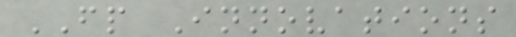FP Innovations
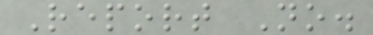Report No.
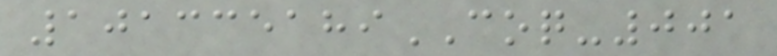101335189COQ-001
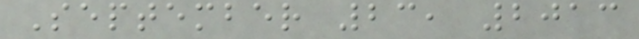September 23, 2013
